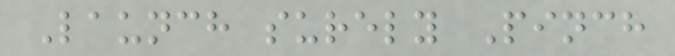Launch surely Pinch
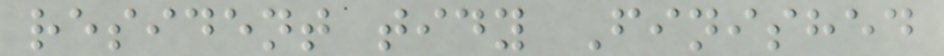resident tidy Finished
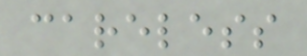careless
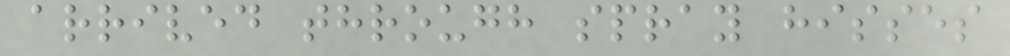arrived through spray hisses
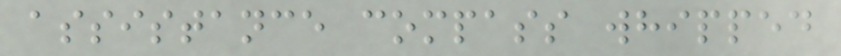assistance compass whipped
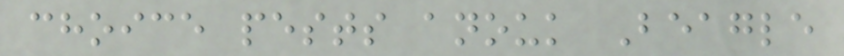choice pests anouk Beagle
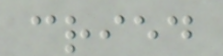cried
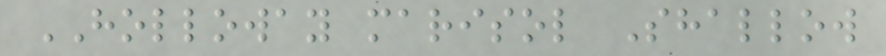HOLLOWAY marisol Shallow
